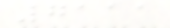7111
